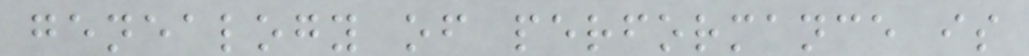genealogy of performance is
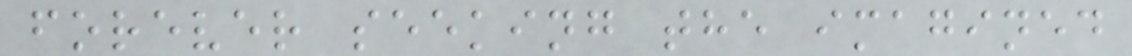forever seeking the imagined
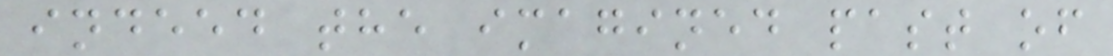indeed the imagined past of
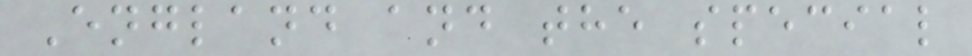England and the special
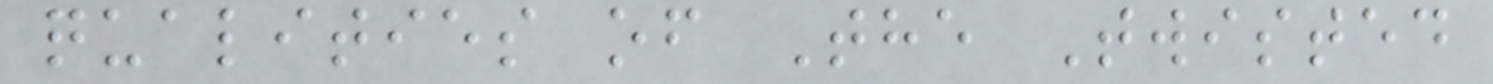qualities of The Twisted
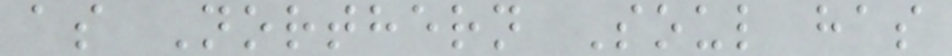as Northern Soul has
